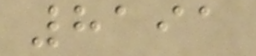8191
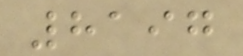8197
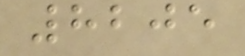8205
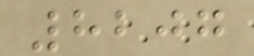8207
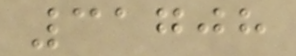31708
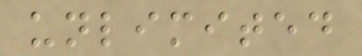unlimited
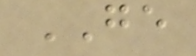GE
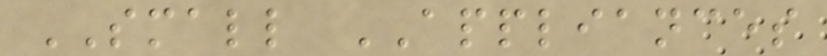SMALL APPLIANCES
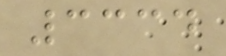3334
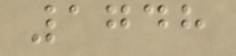1748
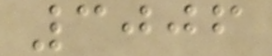3006
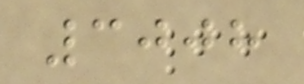3008
